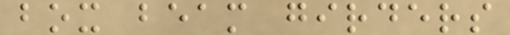box beam girders
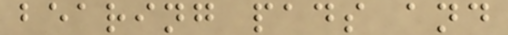bearing pads and
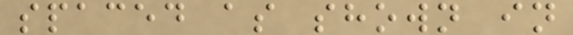spaced as shown in
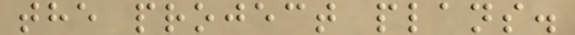the project plans.
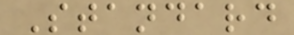Standard
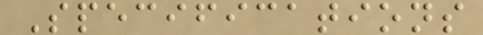Specifications
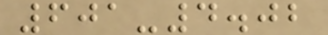601-4.02
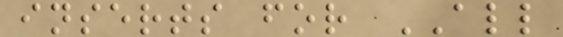inserts for ALL
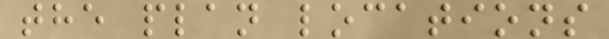the plan locations
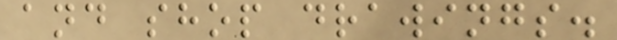and shop drawings.
